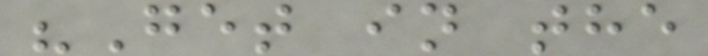"Get in the
